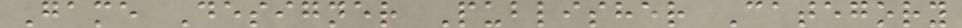Game Designer Publisher Category
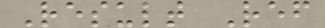Result Ref
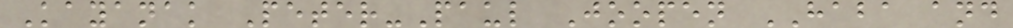Kayanak Peter-Paul Joopen HABA and
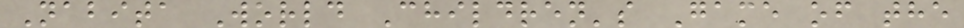Nabita World Children's Game of the
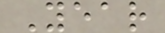Year
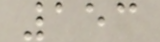153
